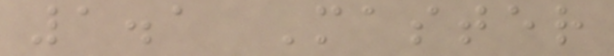1.1 Master
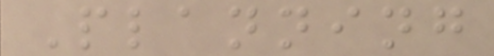Planning
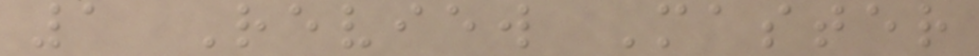1 Review Master
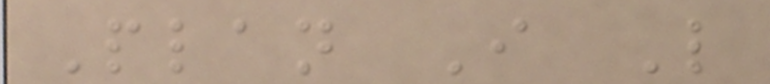Plan I L
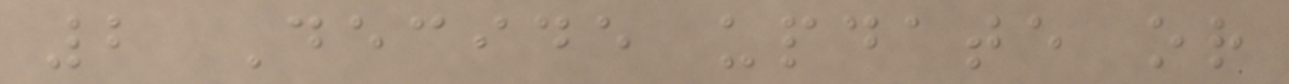2 Decide update or
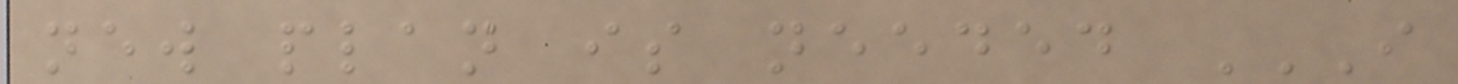new plan is needed I
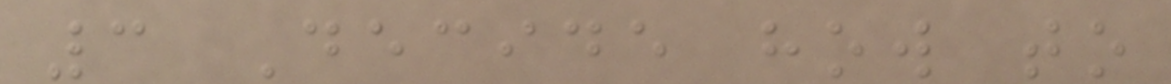3 Decide how to
